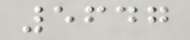5647
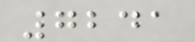7241
